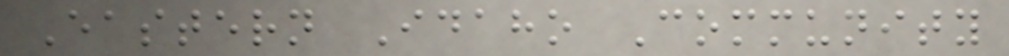Eastern Idaho Community
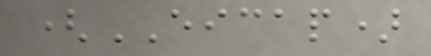(EICAP)
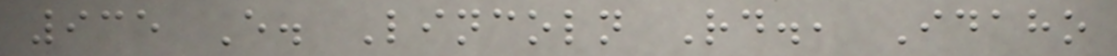935 E. Lincoln Rd., Idaho
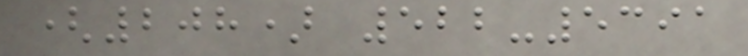(208) 522-5391
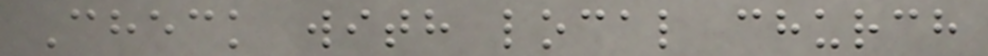Check with local church
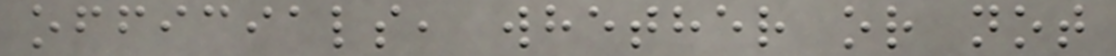officials, whether or not
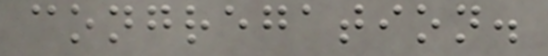congregation.
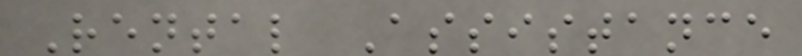Rental Assistance
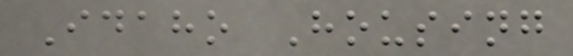Idaho Housing
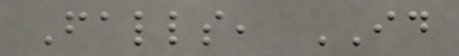Falls, ID
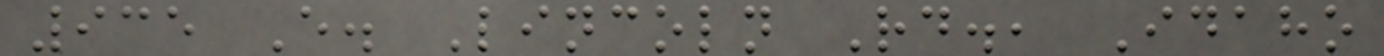935 E. Lincoln Rd., Idaho
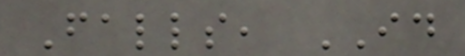Falls, ID
